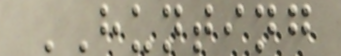HUNTING
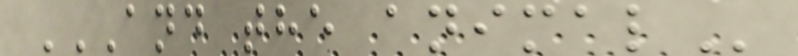AND THE ANIMAL
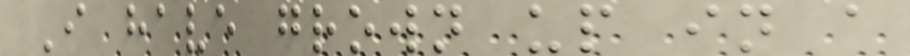I have grown up in a
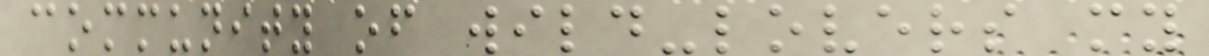community of wild-lovers my
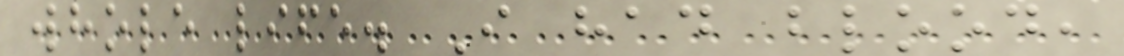whole life. I had blood,
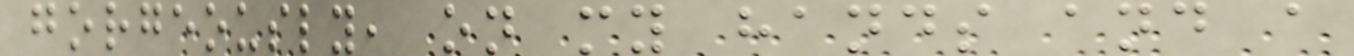gorgeously, on my hands and a
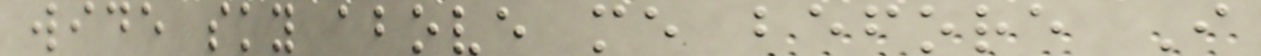wide sky above me before I
